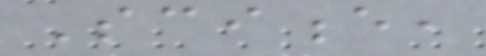Science,
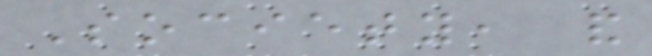Society, and
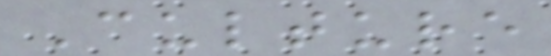Culture
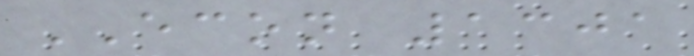ECON 1301
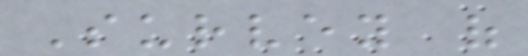Survey of
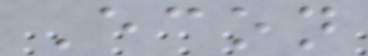Econ
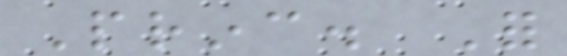Princ. For
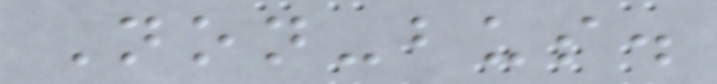Non-bus.
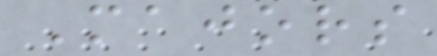Majors
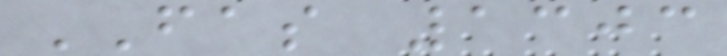FAS 1303
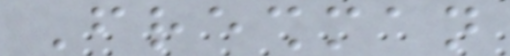Freshman
